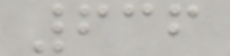636
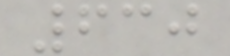630
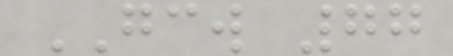GCW 77
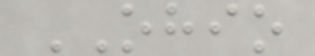OHIO
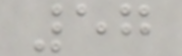57
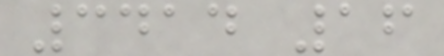3414 16
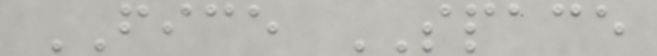FICE SPACE
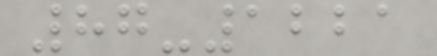87-1221
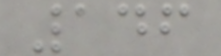146
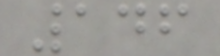146
